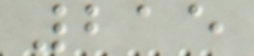215
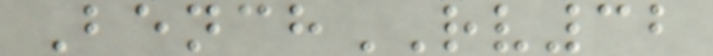BenchRV32
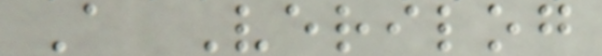A Verilog
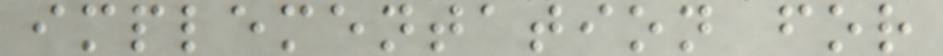implementation for
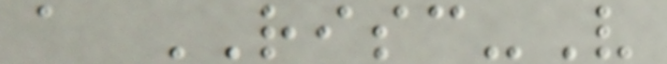a RISC-V
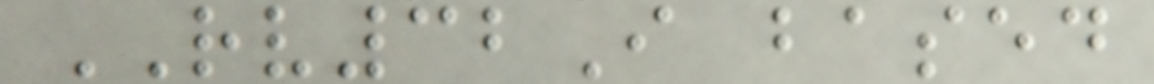RV32I based
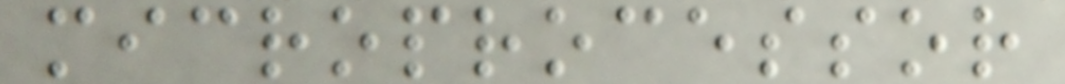microprocessor
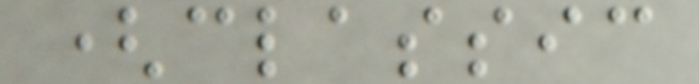(classic
